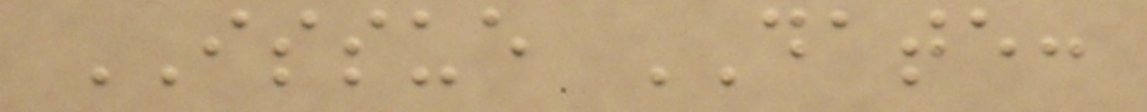ISSUE DATE:
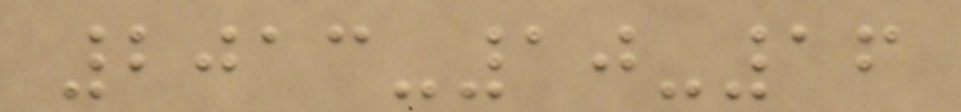2013-10-16
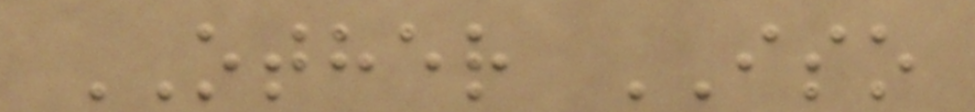OTHER ISO
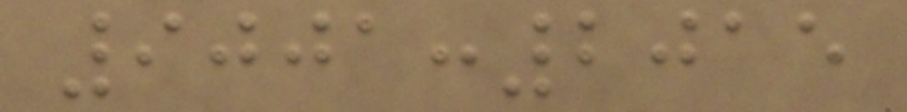9001:2015
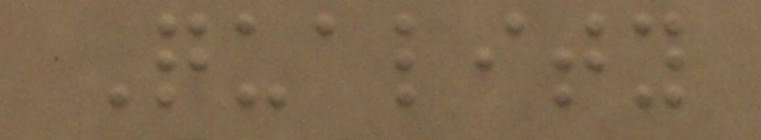Quality
